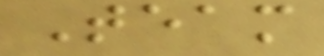Team
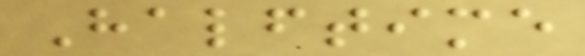Halftime
